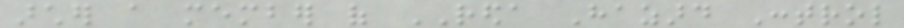archer a member of REDA Hazard Control
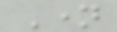Name
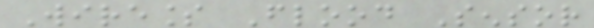Wireless Flood Sensor
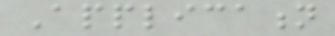Application
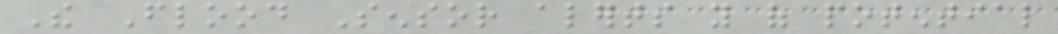The Flood Sensor alerts you of potential
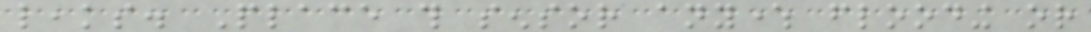leaks. Place this sensor anywhere flooding or
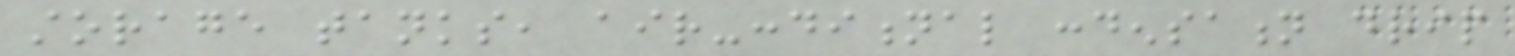storage tanks, air-conditional condensation drip
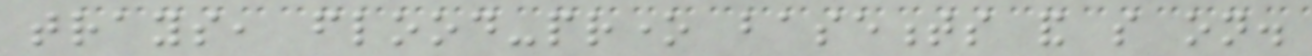trays, flood-prone basements and so on.
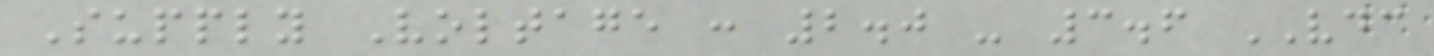Supply Voltage : 2.0 - 3.6 VDC
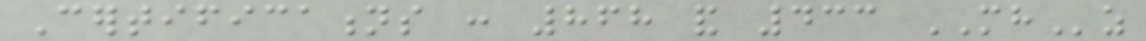Certifications : 868 and 433 MHz
